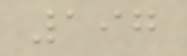197
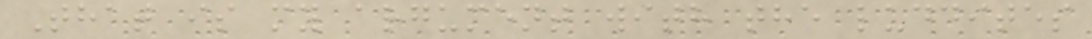That is my argument with the luddites
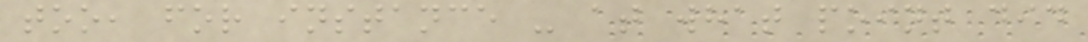too, for instance - at what point did
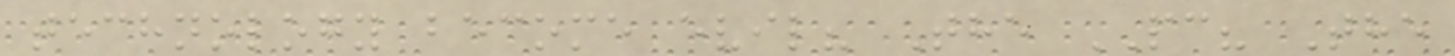technology become evil? The PC? The
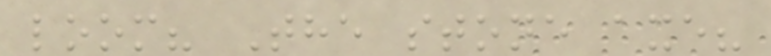loom? The stone axe?
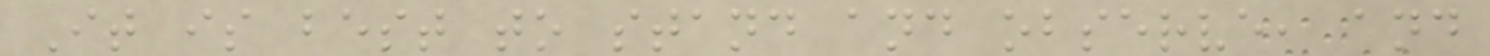It is best to stand and observe, and
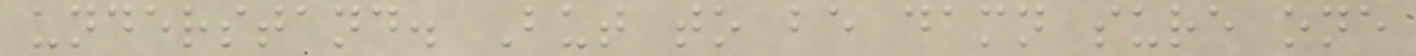understand. But to be damn sure one
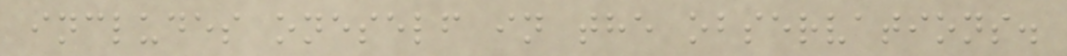includes oneself in the observations.
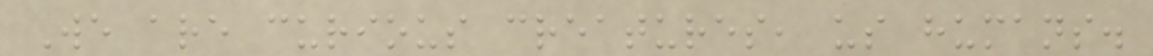We are curious creatures, us humans.
